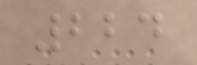224
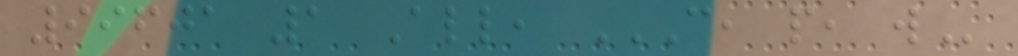99601 1 All, C, P, W
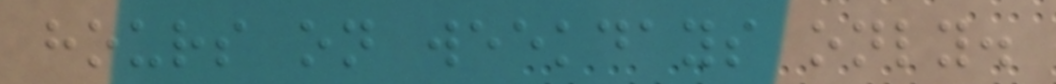hours on weekdays only.
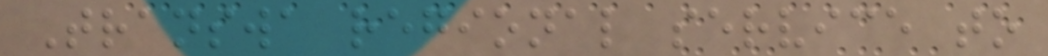Transwa regional service to
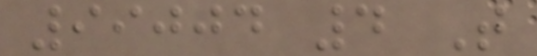99004 4 T
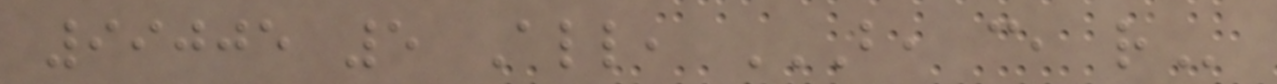99005 5 All, B, C, R
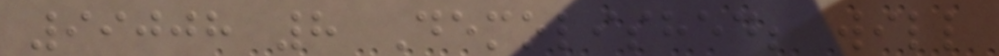99008 8 Demolished; will
